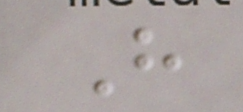H
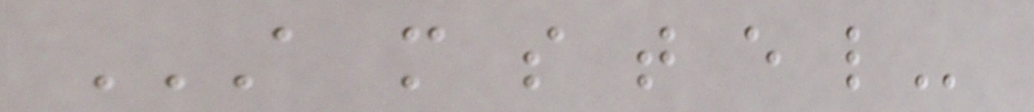A M S T E L
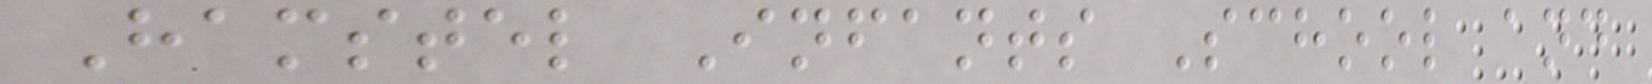Hamstel Infants School and
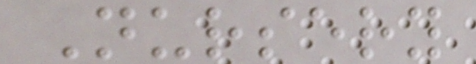Nursery
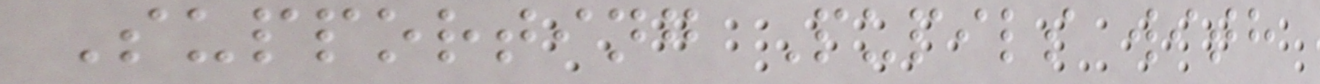Supporting Pupils with
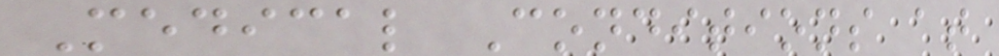Medical Conditions at
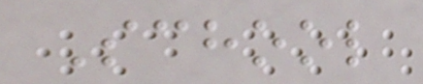School
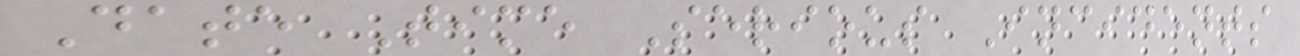Date Time Serious Incidents
